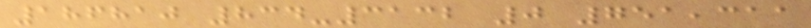186810 834-3132 0 751,311
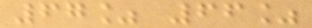67% 66%
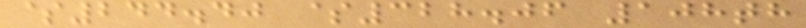$244.40 $328.06 108th
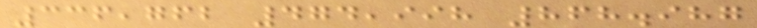336,762 474,998 868.987
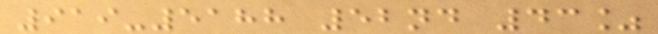919-5188 52nd 43%
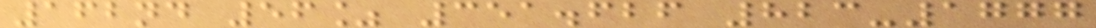162nd 56% 351.626 823-1777
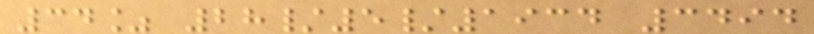34% 28/5/1934 3494
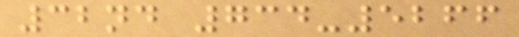32nd 734-5266
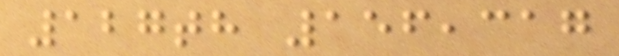127th 156,317
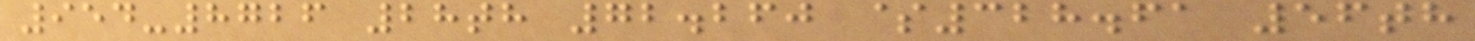954-8726 28th 72.260 $328.61 56th
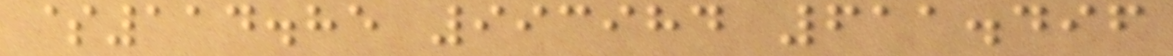$114.85 993984 611.496
